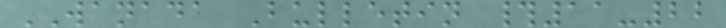WANADA Bulletin #11-22
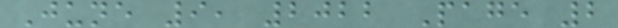June 9, 2022 Page 2
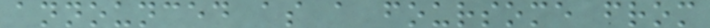announced as a foursome from
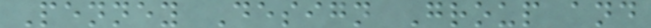Penney Design Group and
